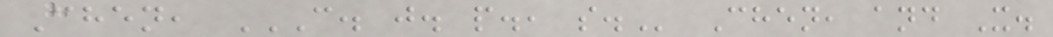Chen, C. J. P., S. Chen, and X.
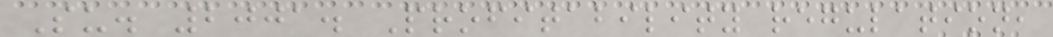Su. 2001. Profitability regulation,
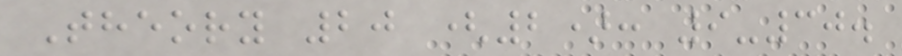Theory 20 (2): 9-30.
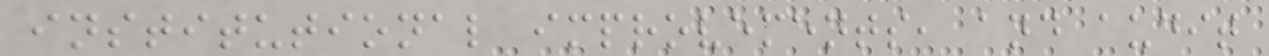institutional improvements, and audit
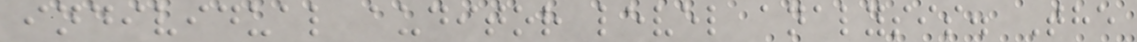individual auditor level analysis. The
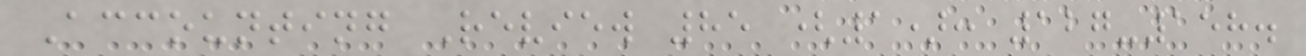Accounting Review 85 (1): 127-158.
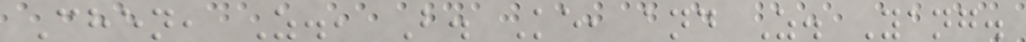Chen, Z., B. Ke, and Z. Yang.
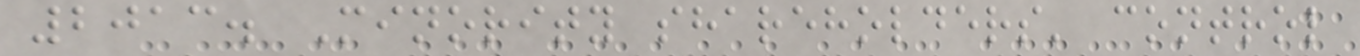2013. Minority shareholders' control
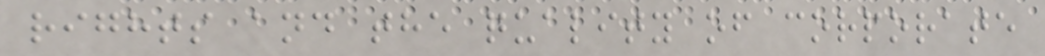rights and the quality of corporate
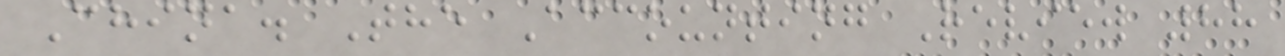China. The Accounting Review 88
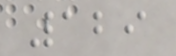129
